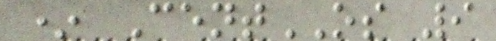* CentOS 9
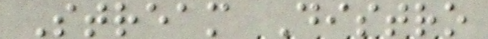Stream Distro
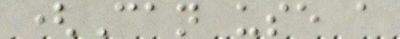(Can use a
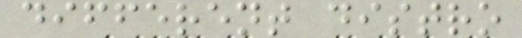different distro
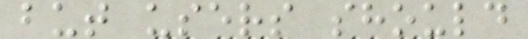but users should
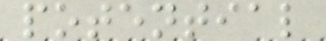potential
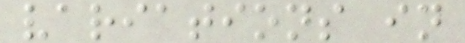variations in
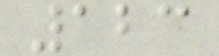123
